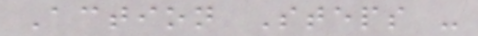Action Steps -
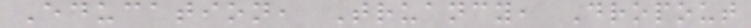Education, Truancy, Dropout
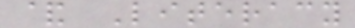& Literacy
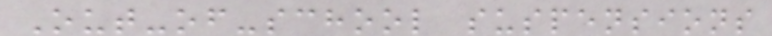Out-of-school suspensions
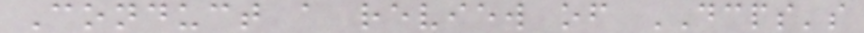Conduct a review of DCPS's
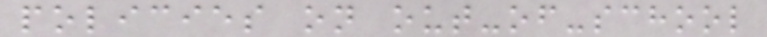policies on out-of-school
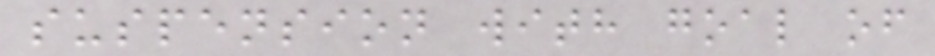suspension with goal of
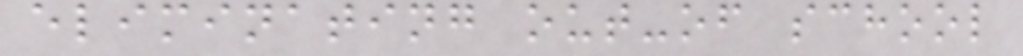eliminating out-of school
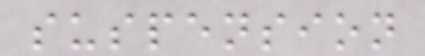suspension
